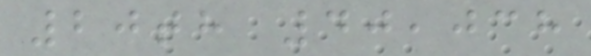20th 40,038
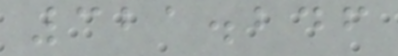321.246
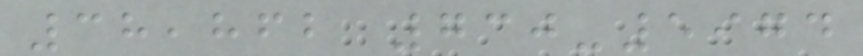38,862 730-5974
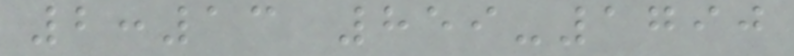2:13 859-1790
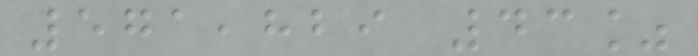571,829 43%
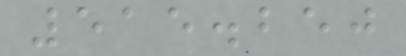515.250
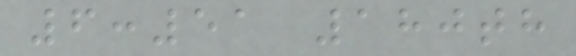6:51 180th
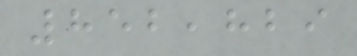852,829
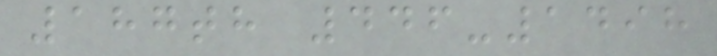187th 446-1498
